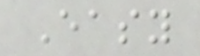Easy
